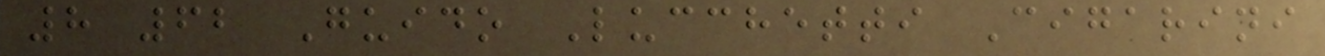8 62 Guido Lucchetti Cigarini
